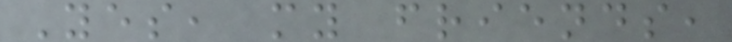Yes, my friends,
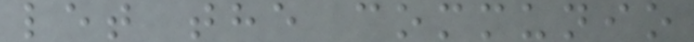let the communio
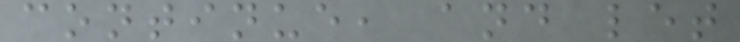continue, and let
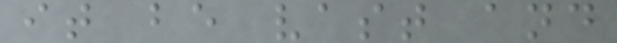it be vast and
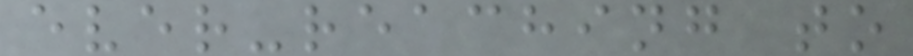ever-reaching to
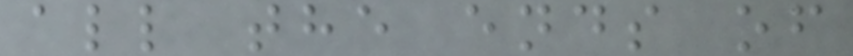all the ends of
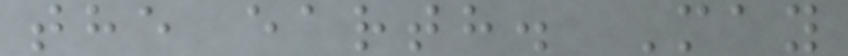the earth. May
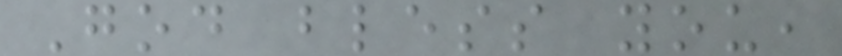God bless you,
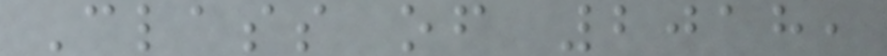Class of 2018,
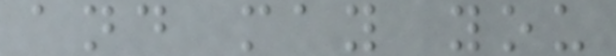and may you
